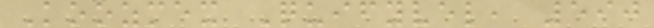Koozmex Quifyvel, 590
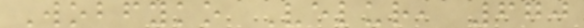Wobfyko Velur, 670
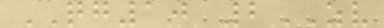QG10 2ZV
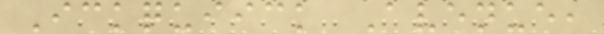Ickquiick Avenue,
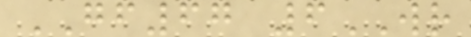GF67 6WR
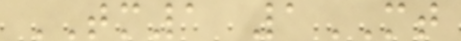TM1 1MT
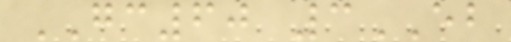GC60 3EB
